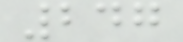247
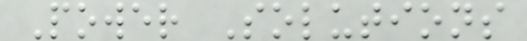Power Solutions
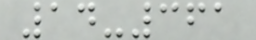14-361
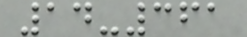14-361
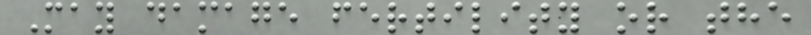May damage fertility or the
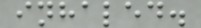inhaled.
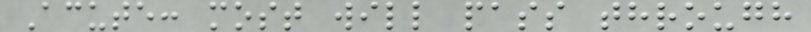Acute: most will pass through
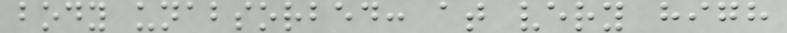body unabsorbed: at very high
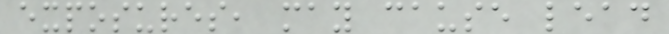exposures, may cause lead
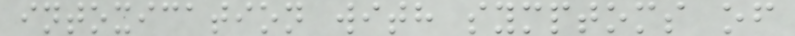intoxication with symptoms of
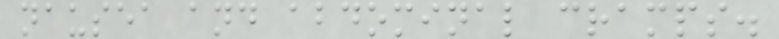nausea and abdominal cramps.
